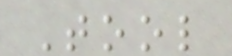Tool
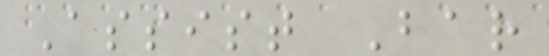Assist Bar
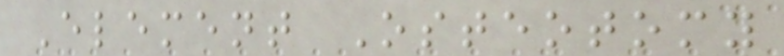Element Osteotomy
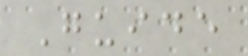Guide
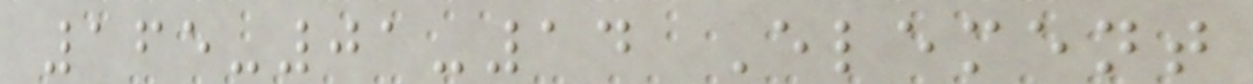165-01-14 Element
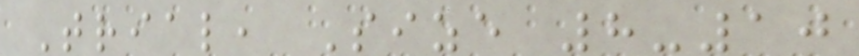Trial, Size 8-10
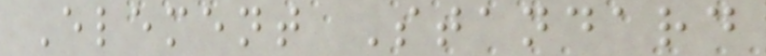Element Standard
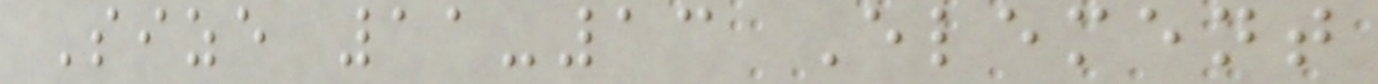Size 11-13 Element
